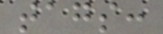tags:
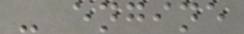- engine
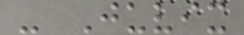- Juvix
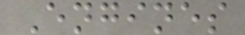Engines
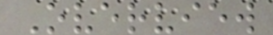Overview
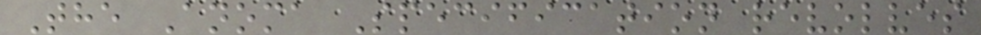The Anoma Specification revolves
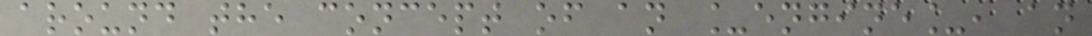around the concept of an _engine_, an
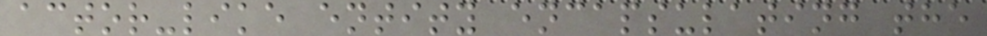actor-like entity encapsulating the
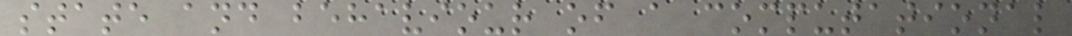state and behaviour of a computational
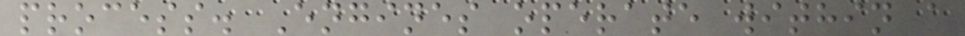process. Engines operate within a
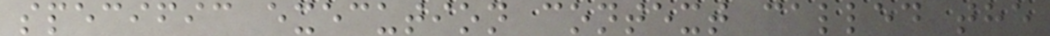specific execution context called the
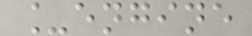_engine
